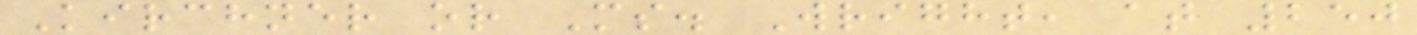Kirchner or Ms. Wright, at 250
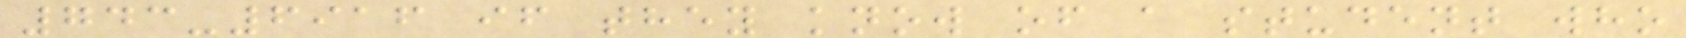743-6916 if they know of a student who
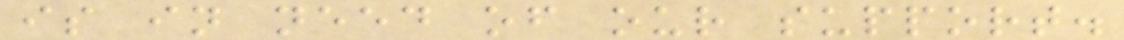is in need of our support.
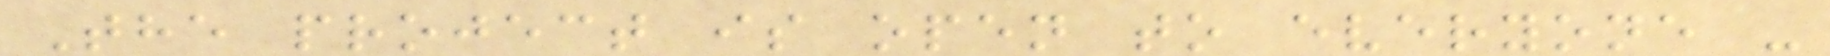The project is open to everyone -
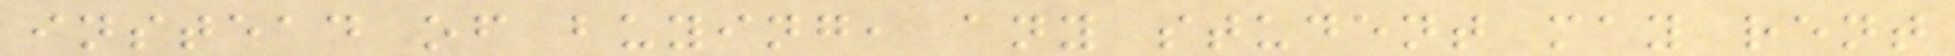instead of buying, any student may rent
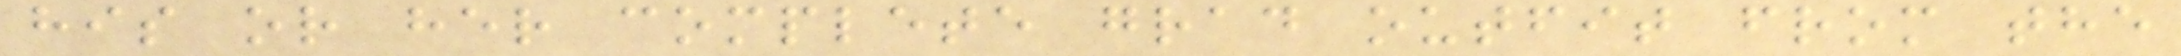his or her complete grad outfit from the
